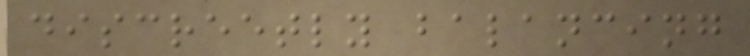discreetly balancing
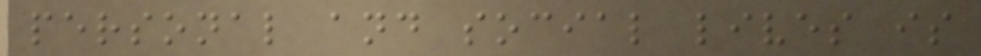personal and social lives is
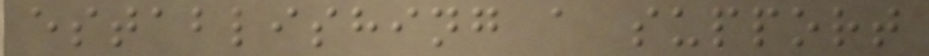establishing a support
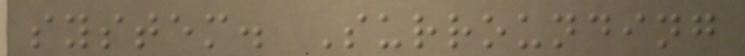system. Surrounding
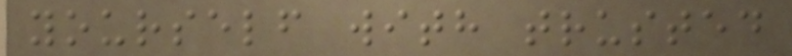yourself with trusted
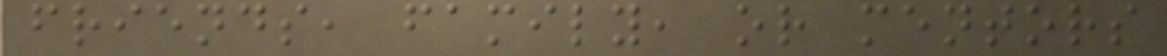friends, family, or mentors
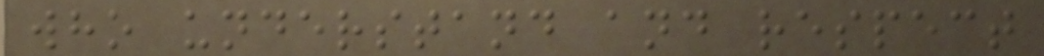who understand and respect
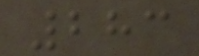283
